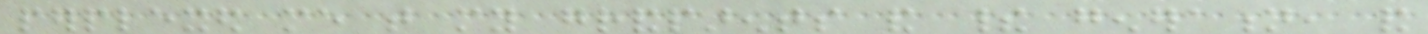perplexed me that my grandparents and their generation, and
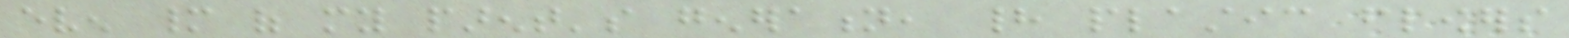even many of my parent's generation, had plastic flowers
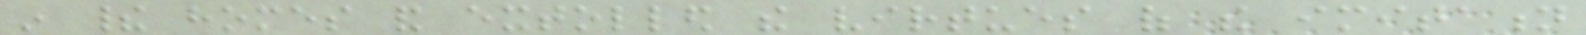in their homes and extolled the virtues of the imitation
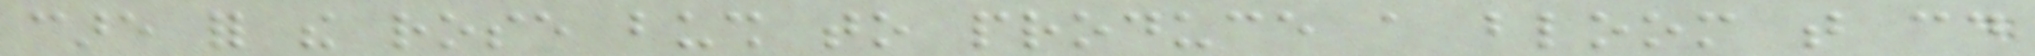care for the rose bush to produce a bloom that could
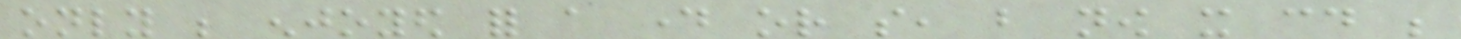only be enjoyed for a day or so, but now it could be
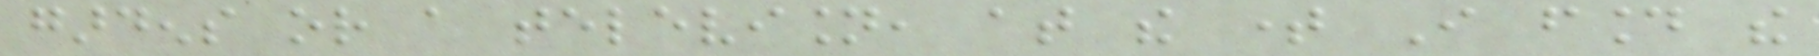gardens or a television, at the time I found the
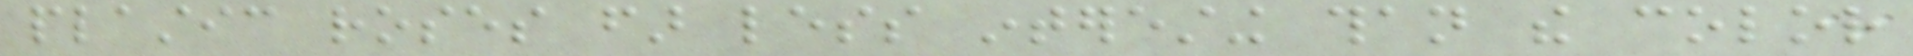plastic roses far less interesting than the color
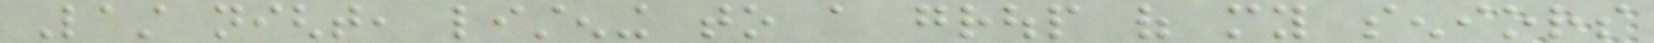Last night, listening to a group of my seniors
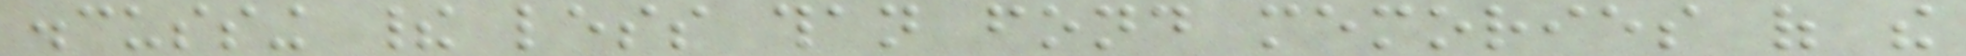discussing their less than fond memories of the
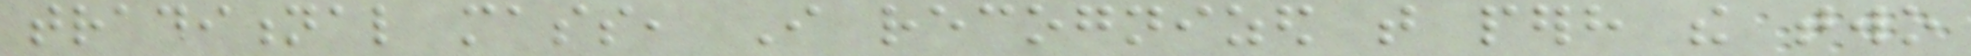traditional mass, I recognized that perhaps the two
